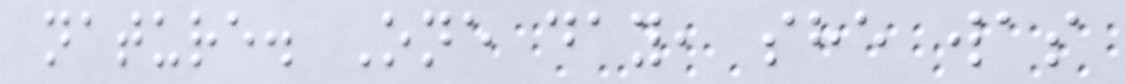nature. One day, she was
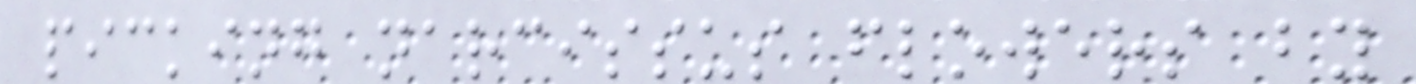picking narcissus flowers by
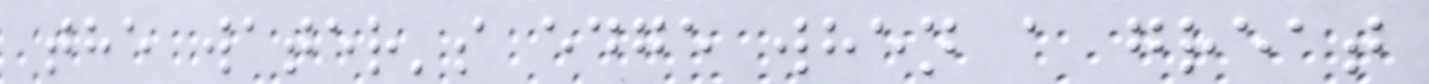the water's edge when a great
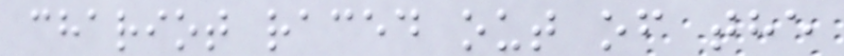chariot raced out of the
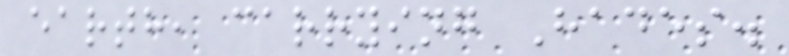earth, carrying Hades.
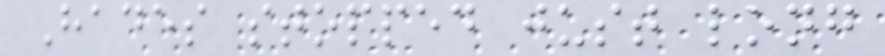Hades stopped just long
